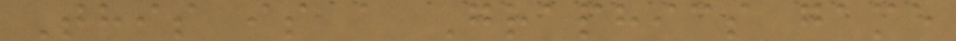This is a Graphics game
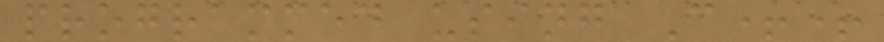programmed using C++
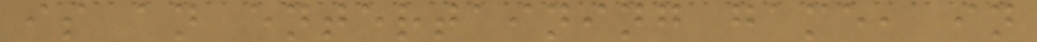is an entertaining game, in
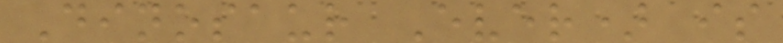Dinosaur Ever) is
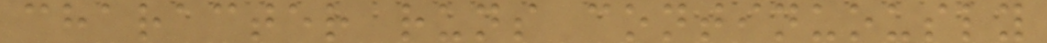character runs continuously
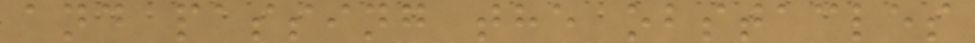and passing the obstacles
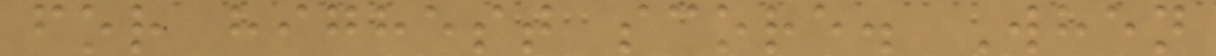for highest score. When
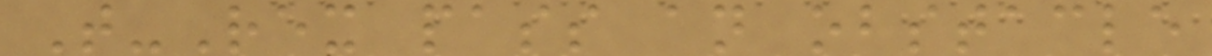T-Rex pass an obstacle
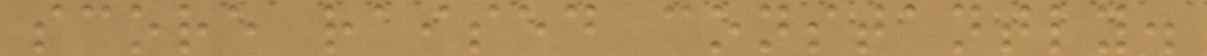score raised constantly.
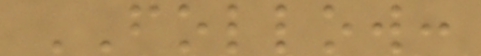FOLLOW:
